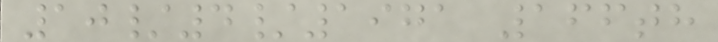10/4/1971 166th
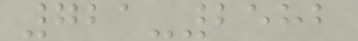721-2582
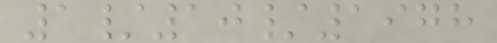1/10/1978
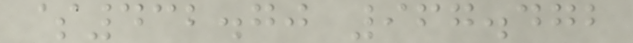$432.70 967.472
